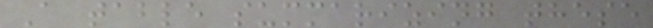A table summarizing these
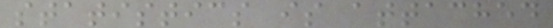statistics is attached
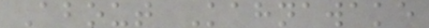About Kahnawake
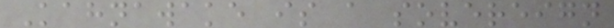Kahnawake is a sovereign
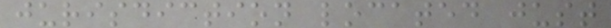jurisdiction located just
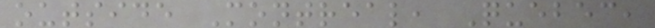outside Montreal, Quebec,
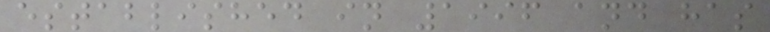established in 1996 and has
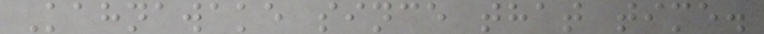Kahnawake since that time.
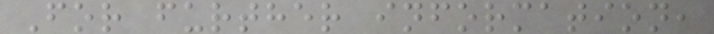For further information,
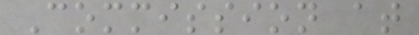Commission at
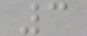3
